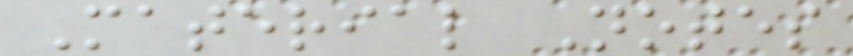Material Notes
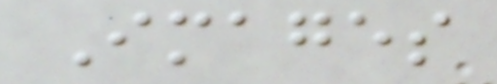Images
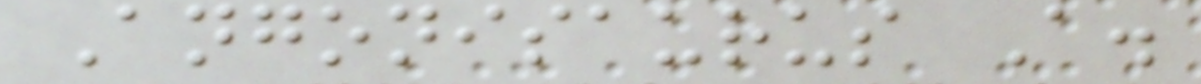Angonisaurus A.
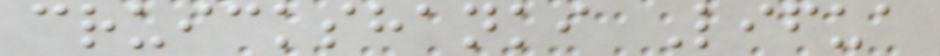cruickshanki Lifua
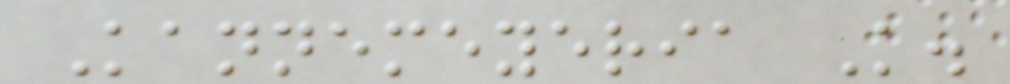Kannemeyeria K.
